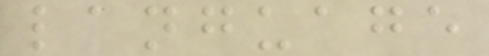language
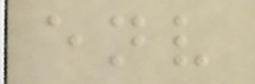env
